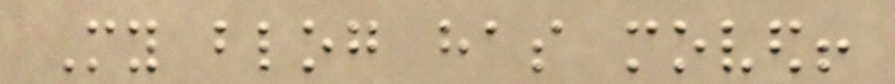My blog has moved!
